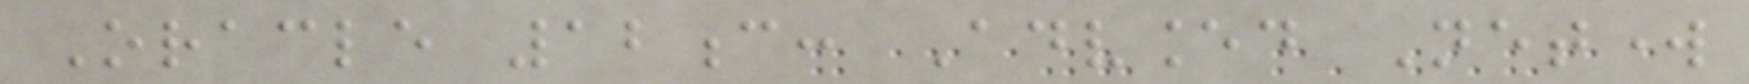Oracle 12c: Advanced Network
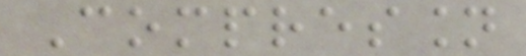Compression
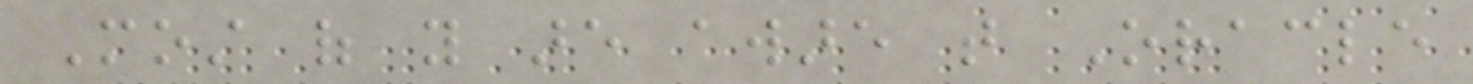Most of you are aware that Oracle
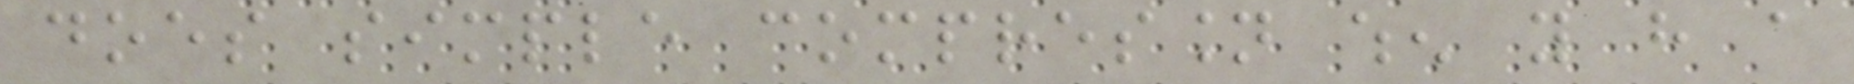does simple compression when you have a
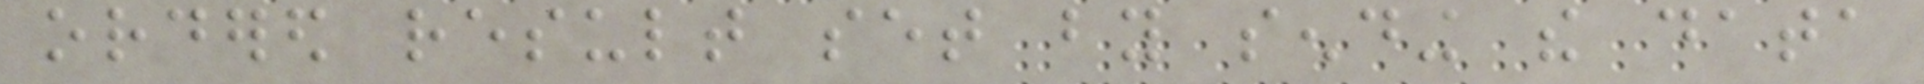ordered result set by sending the data
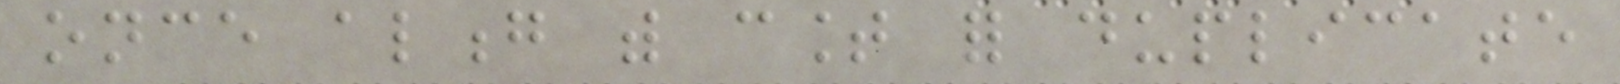once along with count for duplicate
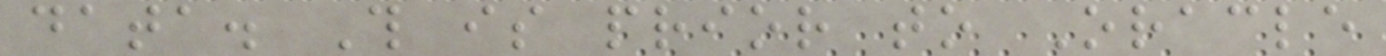data. This is prior to Oracle
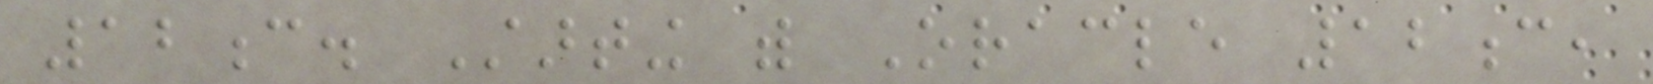12c. Starting with Oracle 12c,
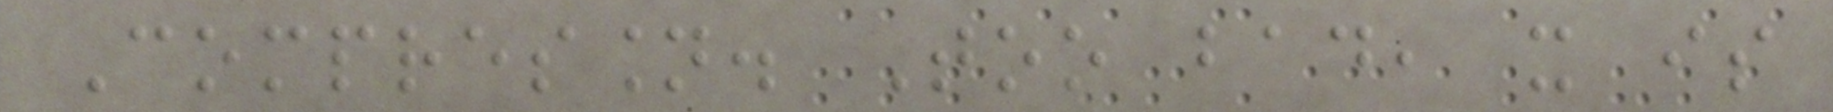Compression. Too bad, it is
